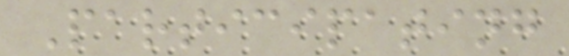Participating
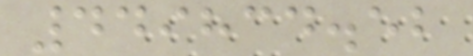449834.52
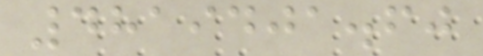4819401.60
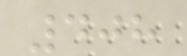408
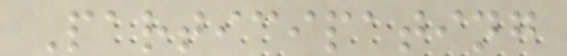Participating
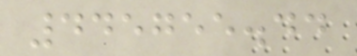445755.44
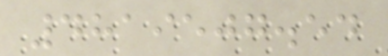4819507.54
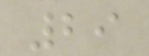29
